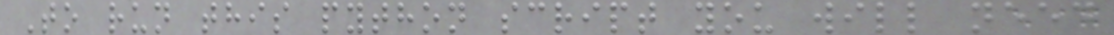To run this python script you will need
